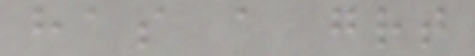has a great
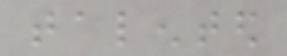talented
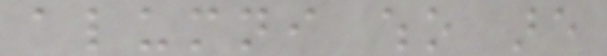alumni who are
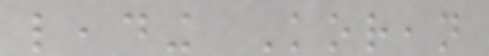leading Korean
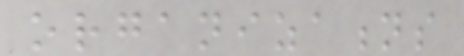organizations
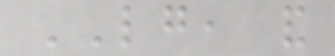LG, and
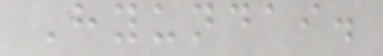Hyundai.
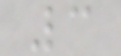3
